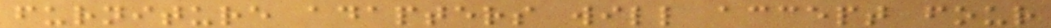furniture adapters will accept four
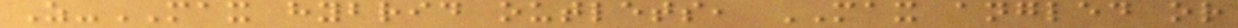Z-MAX hybrid outlets, MAX angled or
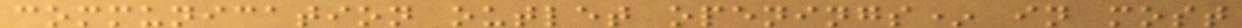communication outlet openings* in most
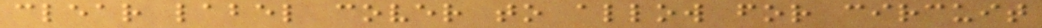clear label cover to allow for circuit
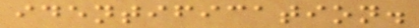identification.
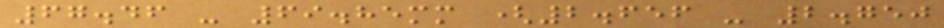67.46 - 69.85mm (2.656 - 2.750
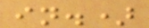in.)
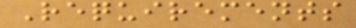Requirements
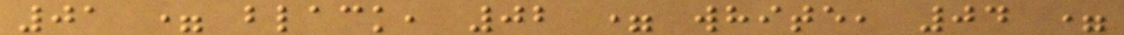01 = black, 02 = white, 04 =
